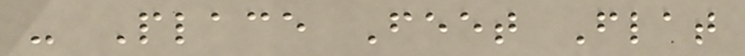- Place Feet Flat
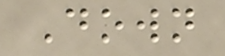Down
